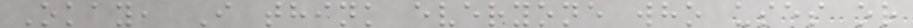Okay, I think everyone who uses or
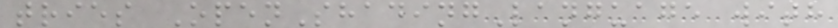tries OpenShadingLanguage with
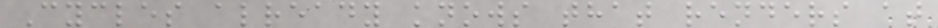Cycles already knows that renders at
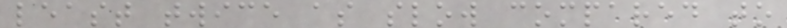least twice as slow compared to
